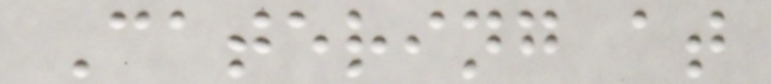Catering at
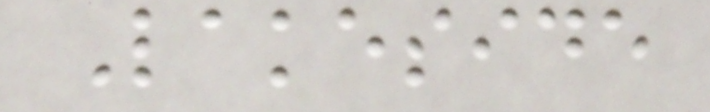Lakeside
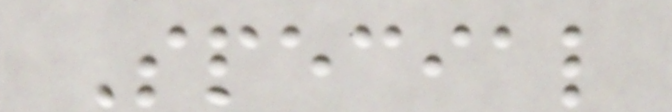Special
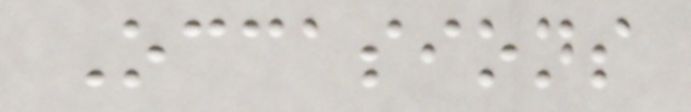Occasions
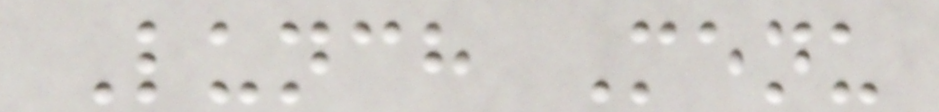Lunch Menu
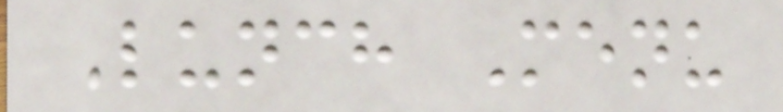Lunch Menu
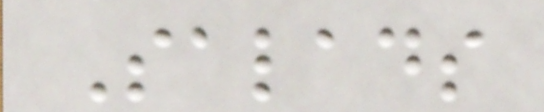Salads
